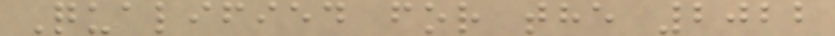Qualified for the 2022
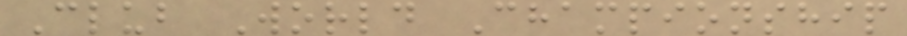Club World Championship
